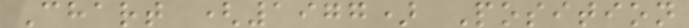Chart (1977) Position
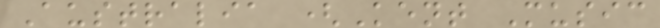Australia (Kent Music
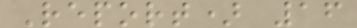Report) 16
